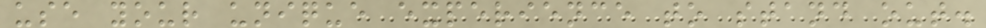use your unique experience to stand out.
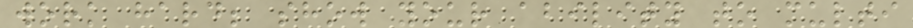work hard; show your ability to multi
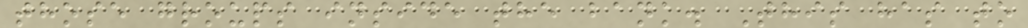those groups inside the bank. This has to
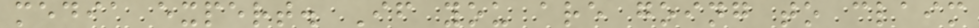media expert. If you are going to claim
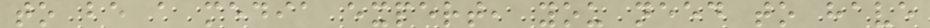to be a media expert, you need to have
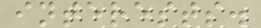interests.
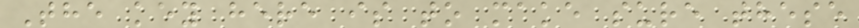The key here is to make sure these
